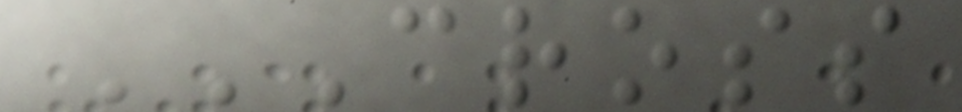CROSS
